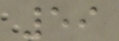59
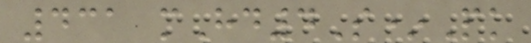431 mHd4S*Pk
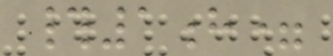#1h=
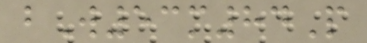bW53m84P
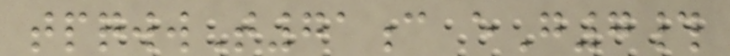tpqwwT71c eG7#
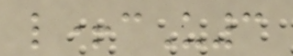l+cU3
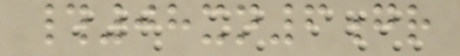#08xn6gr
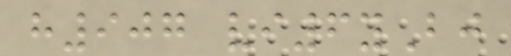h907 vi6yBj
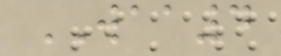WAA4
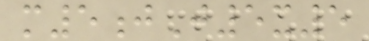m5jJ5x5
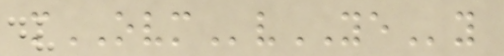mOVMvYEy
